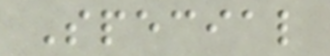Special
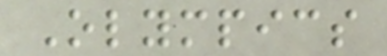Olympics
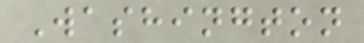Washington
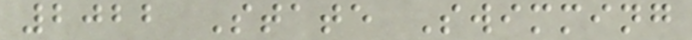2022 State Swimming
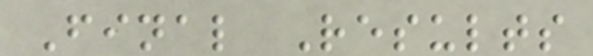Final Results
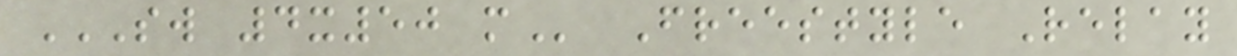SW 4X50 M Freestyle Relay
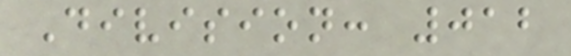Division: 012
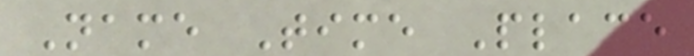Name Time Place
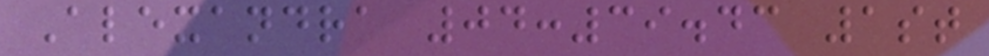Alexandra 04:39.43 1st
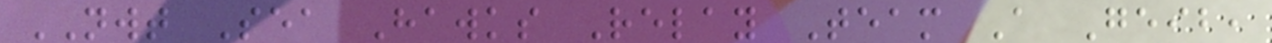NWT Sea Hawks Relay Team A Geib,
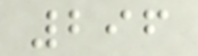296
